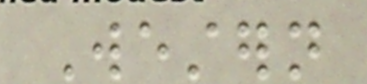Western
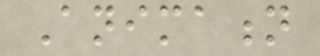Animation
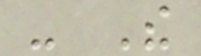- The
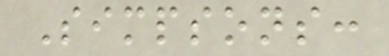Simpsons:
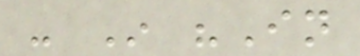- In "In
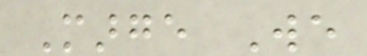Marge We
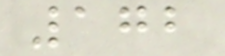172
